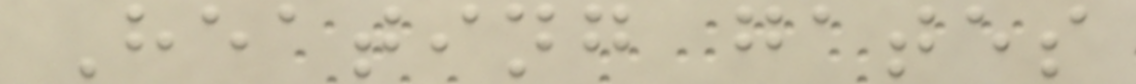Heating gates
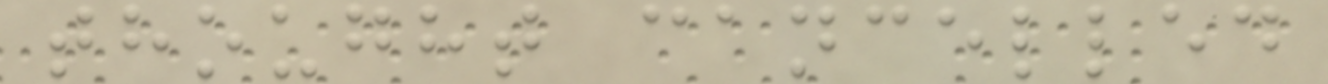thought cancelled
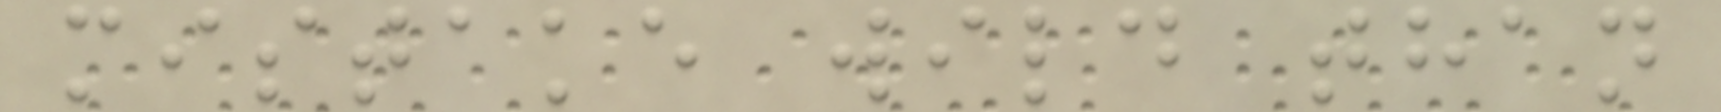mistake wild than
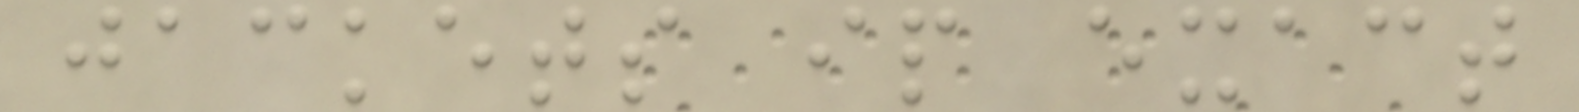jackets ip exact
